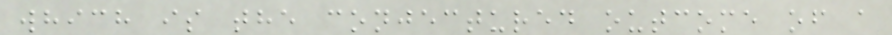which is the conjectured outcome of a
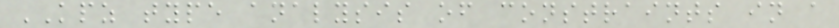KPZ type analysis of constraints in a
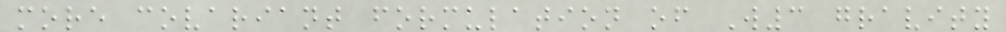more covariant formulation of W3 gravity
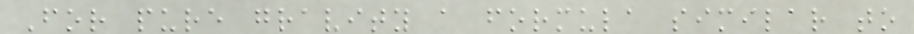For pure gravity a formula similar to
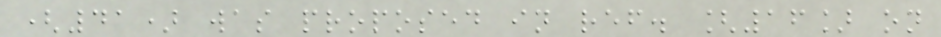(41) was proposed in ref. [16] on
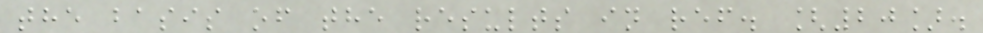the basis of the results in ref. [20].
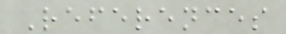References
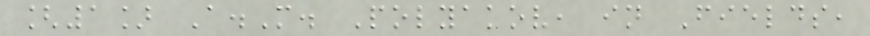[1] A.M. Polyakov, in Fields,
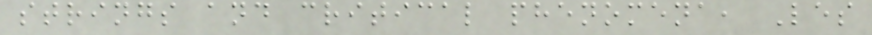strings and critical phenomena, Les
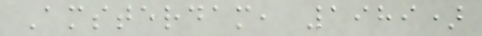Amsterdam, 1989)
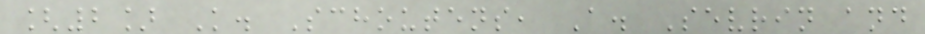[2] K. Schoutens, A. Sevrin and
